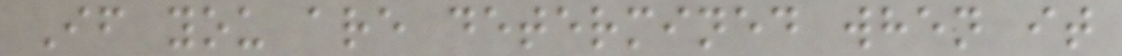If you are determined when it
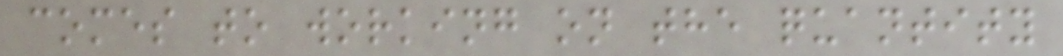comes to working on the quantity
